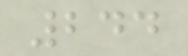244
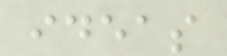ideas
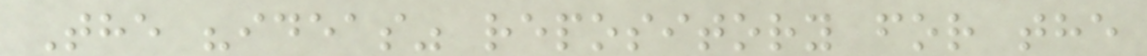The "ideas" repository for the
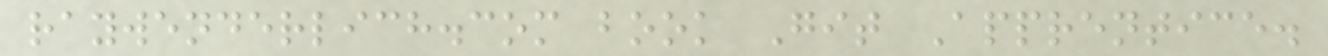raywenderlich.com book Git Apprentice.
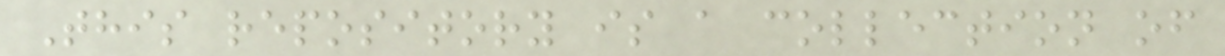This repository is a collection of
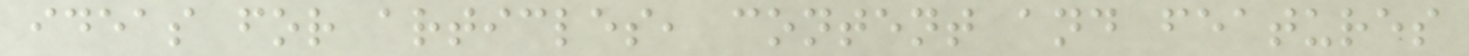ideas for articles, content and features
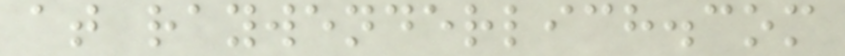at raywenderlich.com
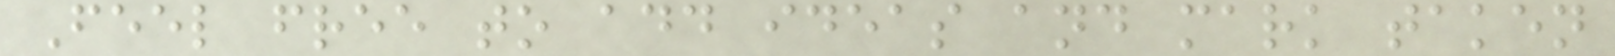Feel free to add ideas and mark taken
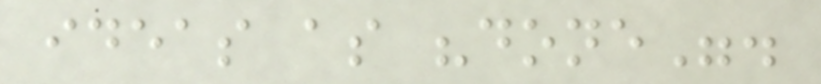ideas as "done".
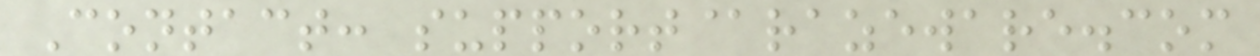Contact: support@razeware.com
